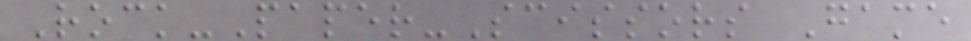Rock-Paper-Scissors Game
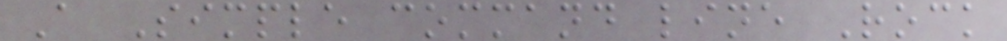A Simple command line Rock
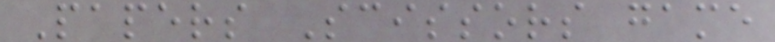Papers Scissors game
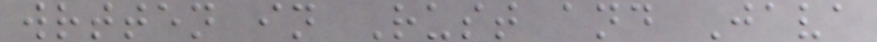wrtten in Rust and Java
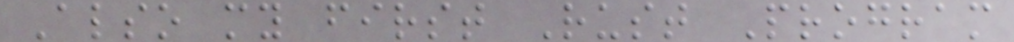Also my first Rust Program
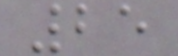25
